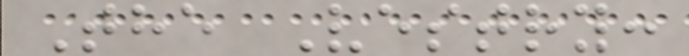The Vestry:
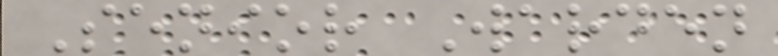Senior Warden
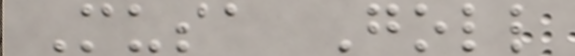Musa Goll
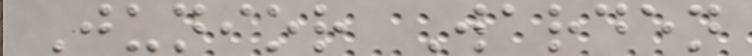Junior Warden
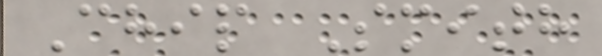Chip Smith
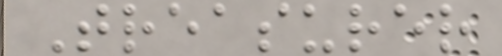Treasurer
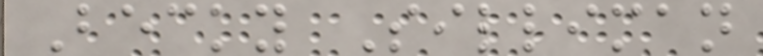Becky Silliman
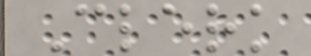Clerk
